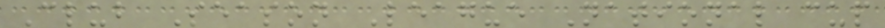Club Season League National cup
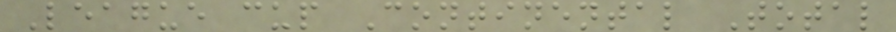League cup Continental Total
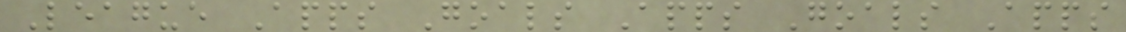League Apps Goals Apps Goals Apps
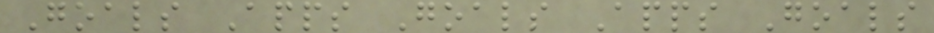Goals Apps Goals Apps Goals
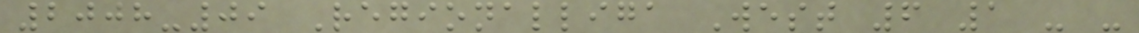2008-09 Regionalliga West 6 1 - -
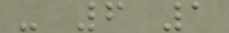- 6 1
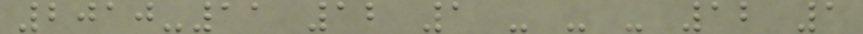2010-11 12 1 - - - 12 1
